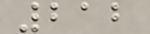212
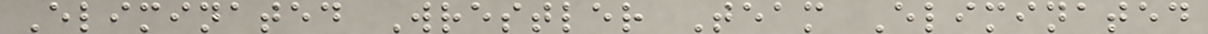Eliminated Wrestler Team Eliminated
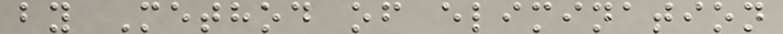by Method of elimination
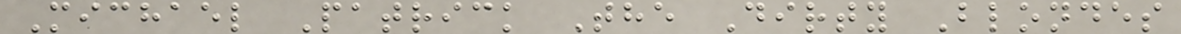Michael Patrick The Dirty Blondes
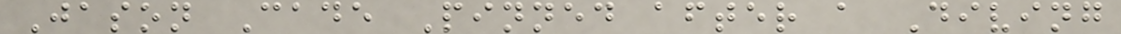Jason Cade Pinned after a Diving
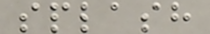splash
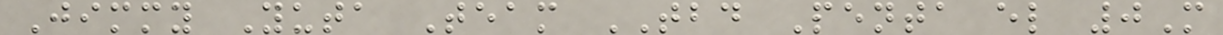Jimmy Yuta Team TBD Penta el 0M
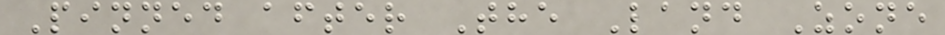Pinned after The Land Zone
